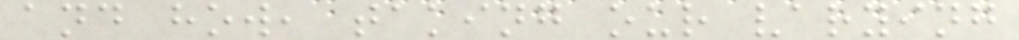and how, taking our varying
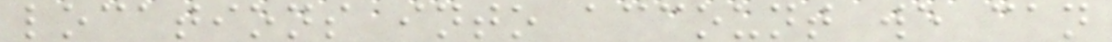locations into account we can
